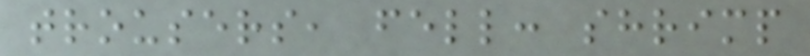trousers, fell: shrimp
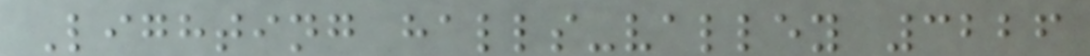Lighting halls-valley 3226
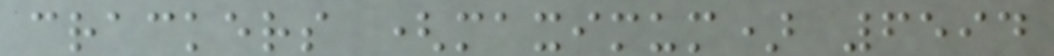crackers (maximum) 6594
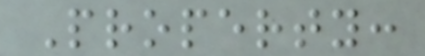Property:
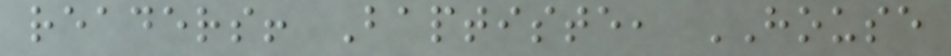readers! Baptiste, HOUSE
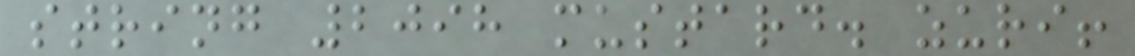string 2098 mustard. zuri!
